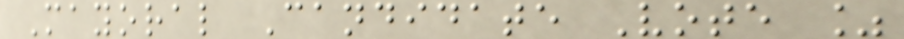Mayoral Candidate Vote %
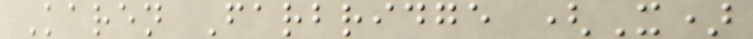Karen Farbridge (X)
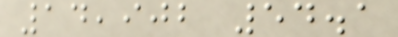14,902 54.1
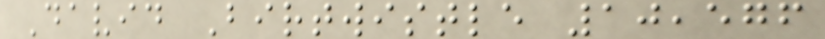David Birtwistle 10,576
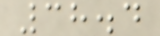38.4
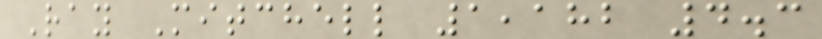Ray Mitchell 1,182 4.3
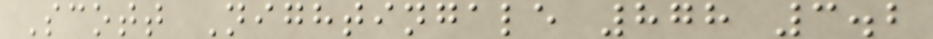Scott Nightingale 878 3.2
